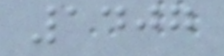1407
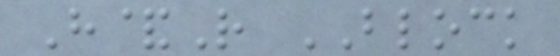H&R BLOCK
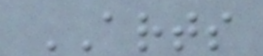ARTS
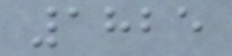1825
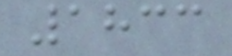1833
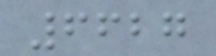6627
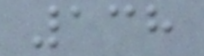138
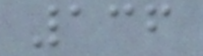136
